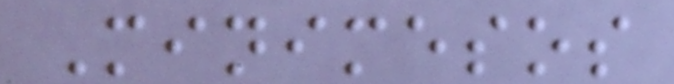Minimesos
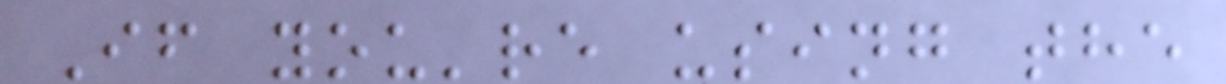If you're using the
